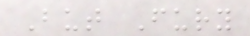But Fury
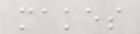makes
